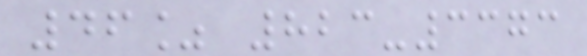46% 823-3373
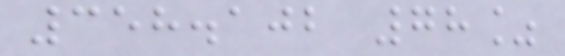358.102 78%
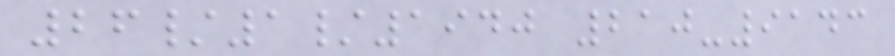26/1/1940 210-9143
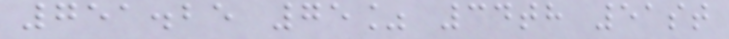751.25 75% 34th 51st
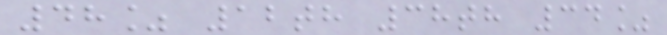48% 12th 38th 34%
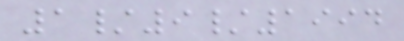1/9/1994
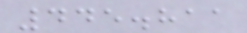445.811
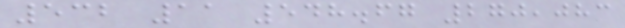532 11 548.67 270,083
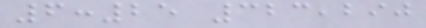6:25 323,290
